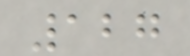127
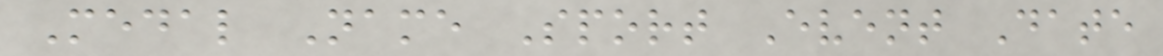Medal Name Sport Event Date
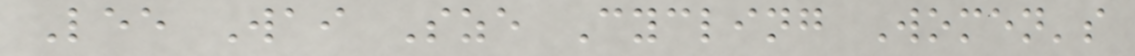Lee Wai Sze Cycling Women's
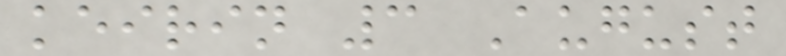keirin 3 August
